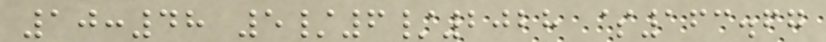10:48 5/6/2028 $163.67
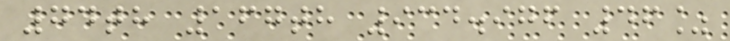74th 167th 934.976 46%
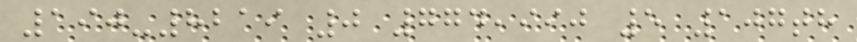190-8219 0 774,990 5 107th
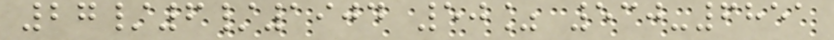27/6/1904 50% 530-6851
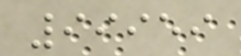99959
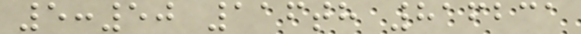5:50 116th 816231
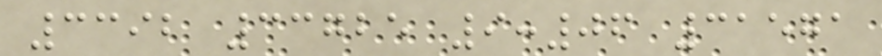3392 33725 9:06 31571
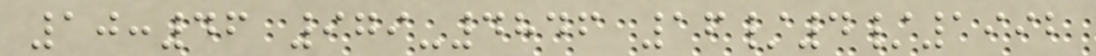10:46 979-4846 16/4/1992
